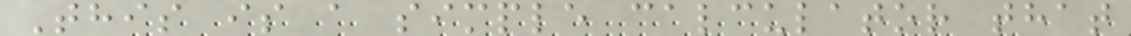This is a simple calculator that
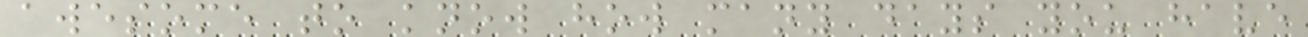awesome to know how many days you have
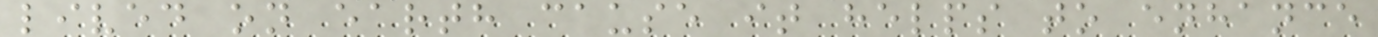lived on earth cause it helps to enhance
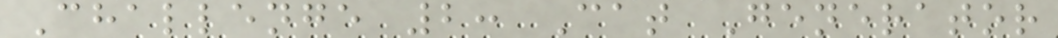Challenge 2: Cat Generator
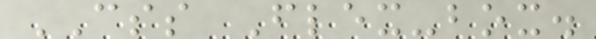CSS Flex-box.
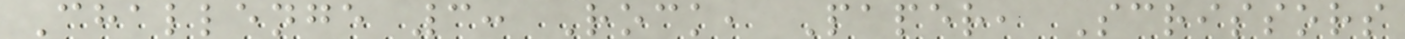Challenge 3: Rock, Paper, Scrissors
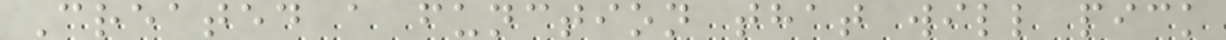Created a function that will pick
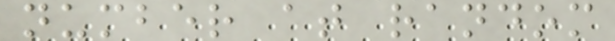number at random
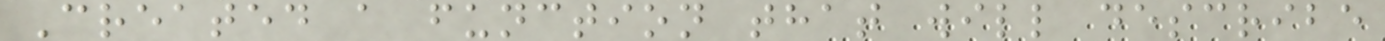Created a function that will describe
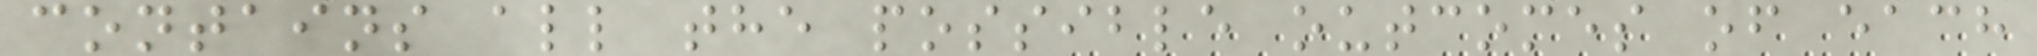contains all the possible outcomes of each
